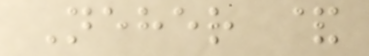Neher &
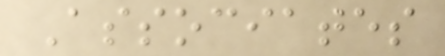Associates
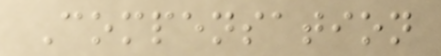Compensation
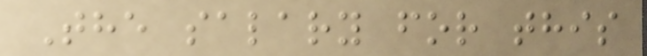The salary for this
